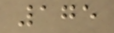175
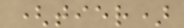(tier)
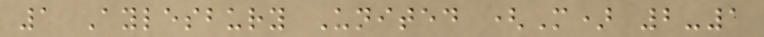1 Aylesbury United (M) 2-1
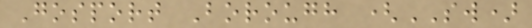Gosport Borough (SW)
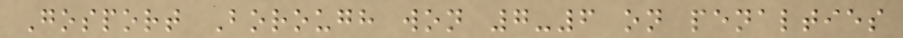Gosport Borough won 7-6 on penalties
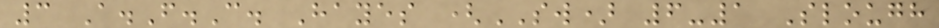3 A.F.C. Hayes (SW) 6-1 Slough
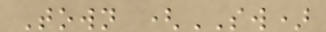Town (SW)
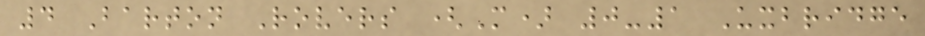4 Barton Rovers (M) 0-1 Uxbridge
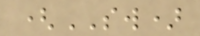(SW)
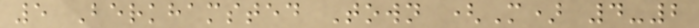5 Berkhamsted Town (M) 4-2
